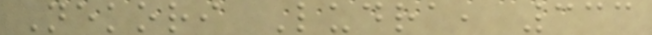Nekori Ludra, 333
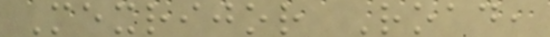Mexrijor Road,
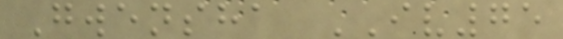Gwensha IV75
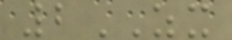2ZX
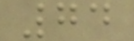74
